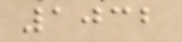1032
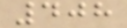408
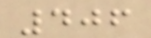406
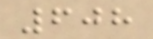608
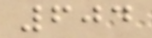604
